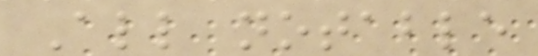All notable
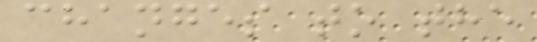changes to the
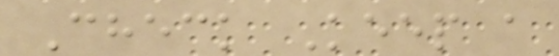Check Keep a
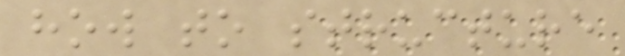how to structure
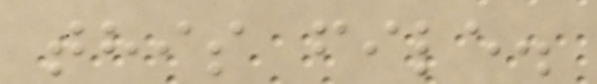this file.
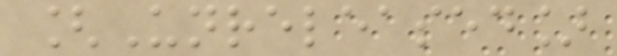[Unreleased]
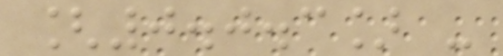[0.0.3] -
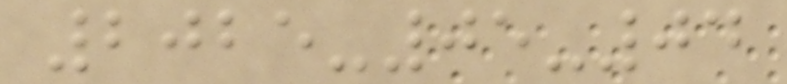2025-05-04
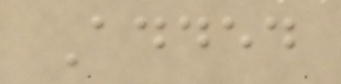Added
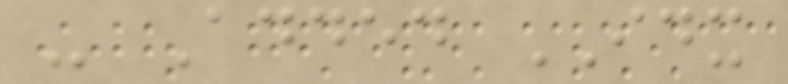- Added IDX
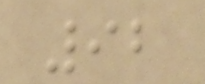92
